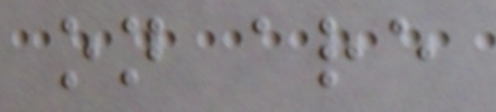on are
